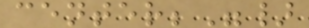center;"}
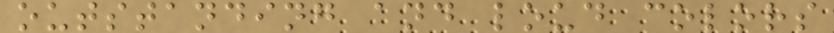outstanding and loud colors
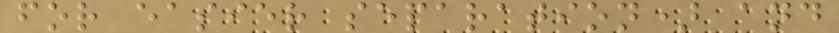for easier separation) and
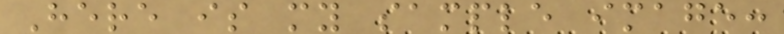Here is my sample image:
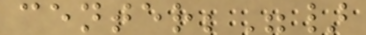center;"}
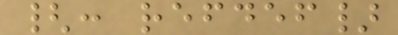{: refdef}
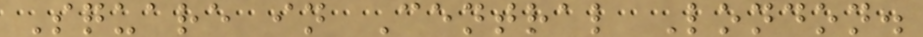Square in Central London.
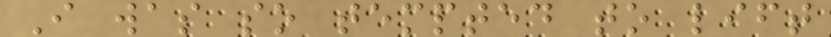I was so tempted to lift
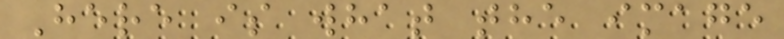Here is what the image
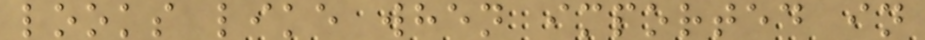looks like when imported in
